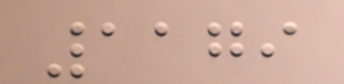1179
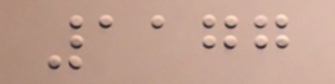1177
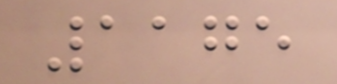1175
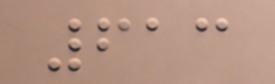613
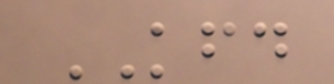KFD
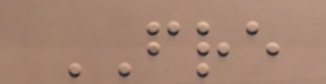FRE
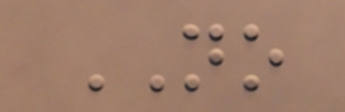NO
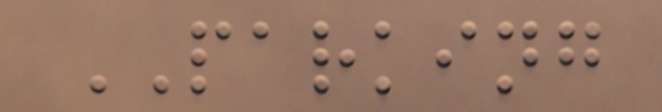PARKING
